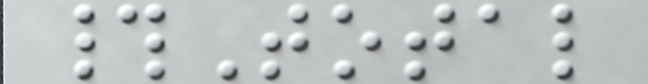#Total
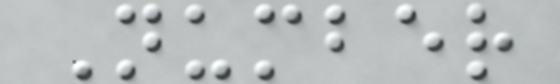Number
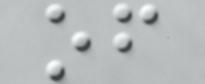of
